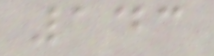143
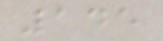145
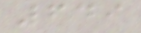649
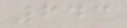643
